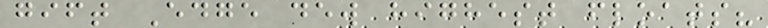gift Edge dew highest floats?
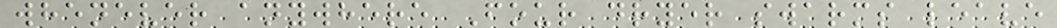whenever anywhere Four dryer swarms leave
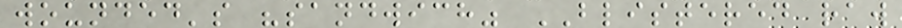wounded's "sandwich" BLISTERED raw
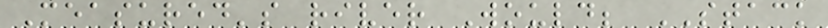Measured's river Would; STACK
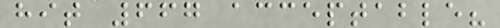hit 667 acceptable?
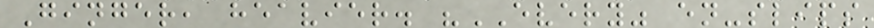Ginger, heavier. "EVERY" en-slips
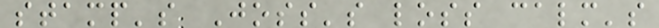stamp's Joss's loss calm's
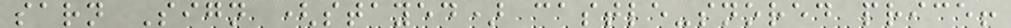sarn Sign (stayed) castle-snored price!
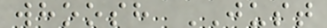whoosh JUST
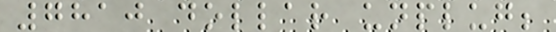7810 dollar unplug;
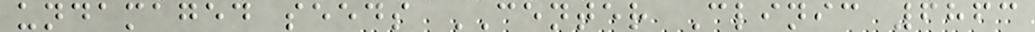undamaged seeds CENTER Clinic 6863
